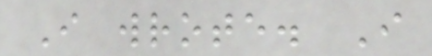I wrote. I
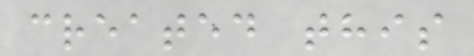created this
